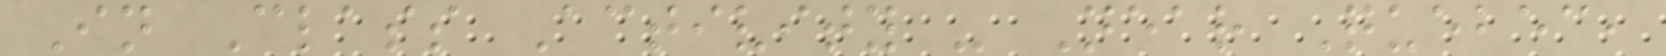In Class Activity - Near Quebec,
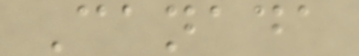Canada
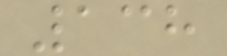138
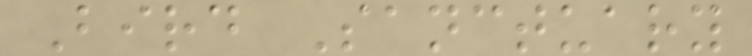Bird Sanctuary
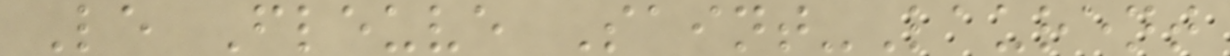Le Fleuve Saint-Laurent
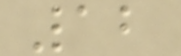12
